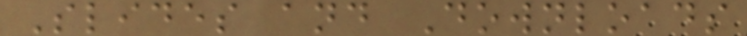Slides and Downloads
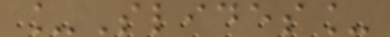_Slides_
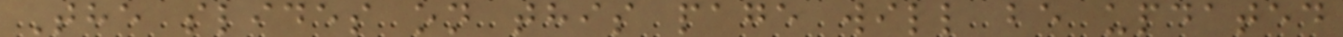The slides on this page will be updated
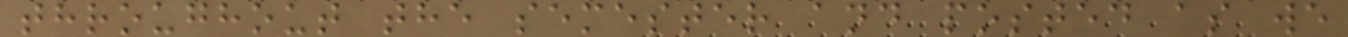throughout the semester and posted as we
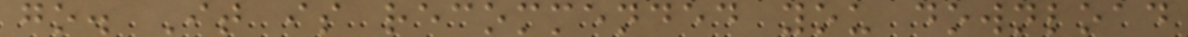go. It is recommended you download
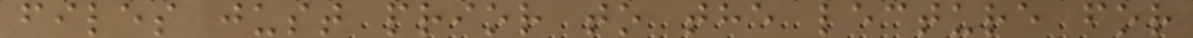files just prior to the lecture for
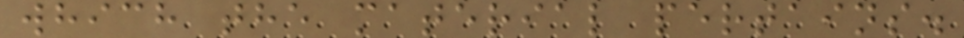which the material pertains.
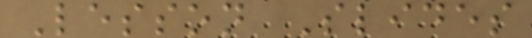Lesson Slides
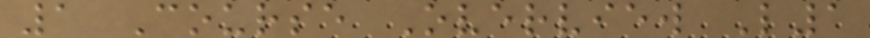1 Course Overview L1
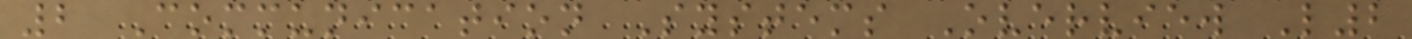2 Communication Systems Overview L2
